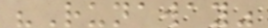"Runaway"
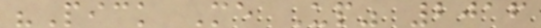"Pick Me Up" 2016
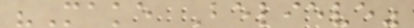"Make Believe"
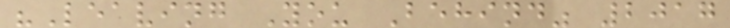"Leaving You Behind" 2017
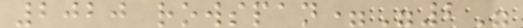2020 rowspan="2"
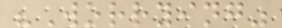"Worrying"
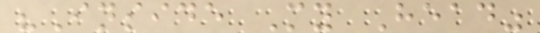"Inside My Head"
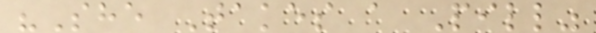"She Takes a Pill"
